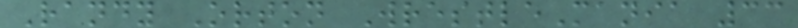Randy Orton WrestleMania 33
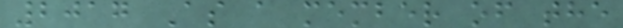2017 As a member of the
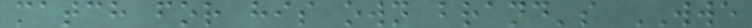match for his own brand's WWE
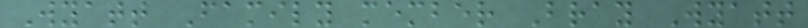Wyatt Family member Bray Wyatt
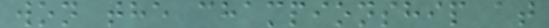won the championship at
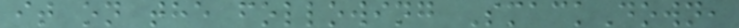it on the following SmackDown,
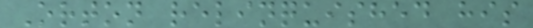Orton relinquished his
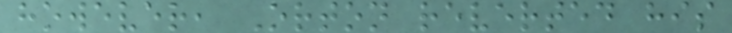however, Orton reverted his
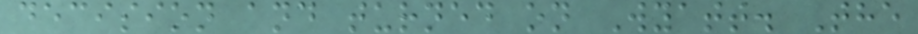decision and turned on Wyatt. The
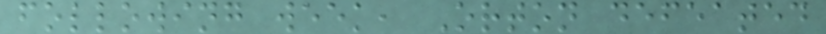following week, Orton defeated
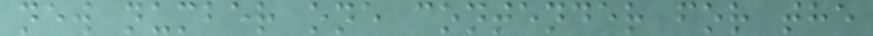new number one contender for the
